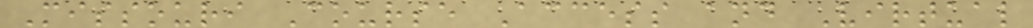Missouri Course Access and Virtual
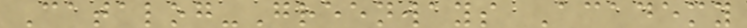Catalog-Greenways Academy
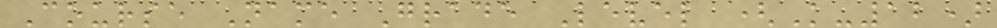Course Name Grade Level (K-12)
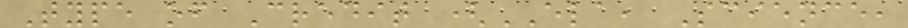Type of Credit (ELA, Science,
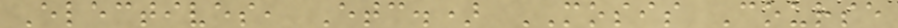Electives, Etc.) MOSIS Course
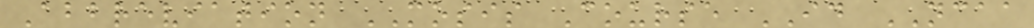Abbreviation MOSIS Course ID NCAA
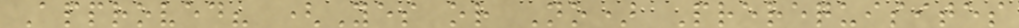Approved? (Yes or No) Prerequisites
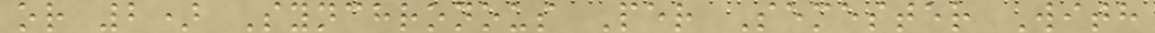or 2) Synchronous Per Semester With
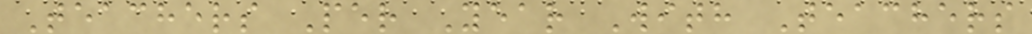Teachers Per Year With Teachers
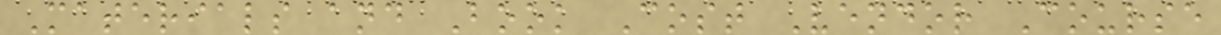Materials and Book Cost Vendor Course
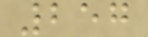257
